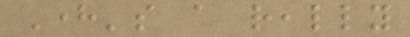Here's a really
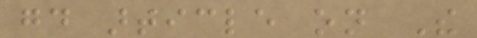good article on The
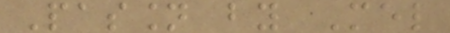Passion by Mel
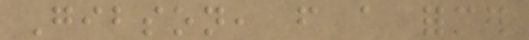Gibson, from a former
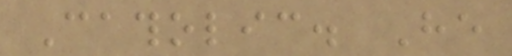Catholic. He
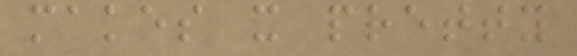makes it pretty
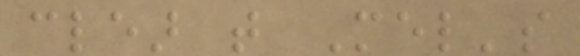clear that Mel's
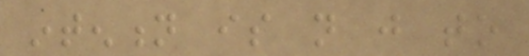intention is not just to
